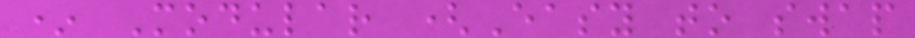* Modular (Easy to swap
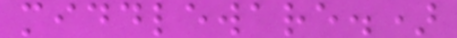middleware.)
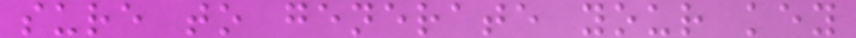sure to generate your key
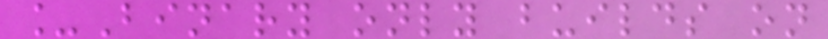_Binary only builds on
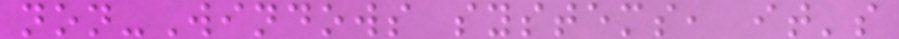non-Windows systems, it's
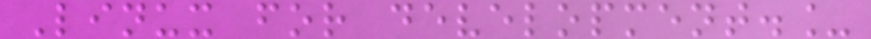Linux for development._
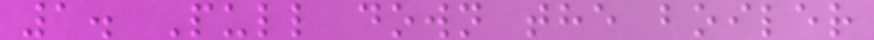1. Pull down the boiler
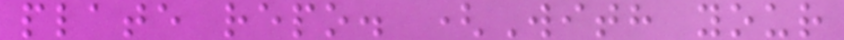plate repo. (With your
